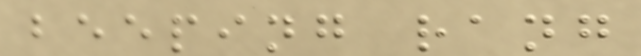beeping rang
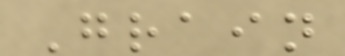Grain
